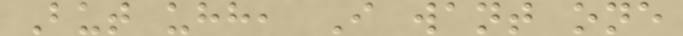But uhh, I want one
